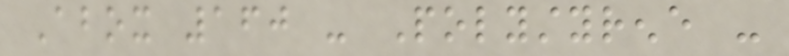Abox 160 - Polystyrene -
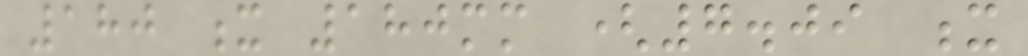180 x 180mm (7.09 x
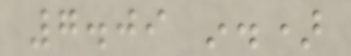7.09 in.)
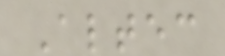Altec
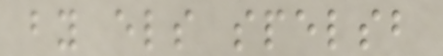by els spelsb
